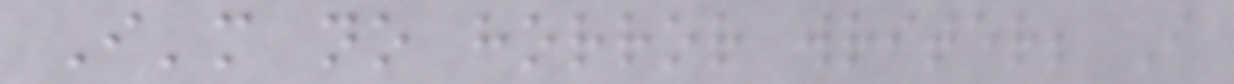I'm no horror writer; I
